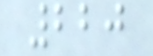220
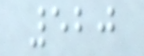520
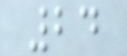24
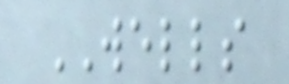WELLS
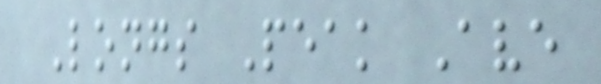Longs Peak Ave
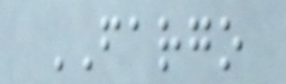FARGO
